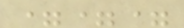===
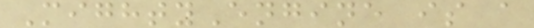MightyEngine is a
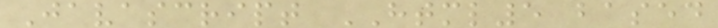Javascript HTML5 based
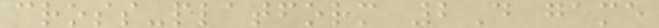cross-platform 2D game
